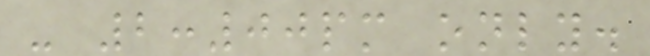- 2:00pm only.
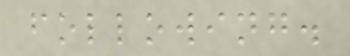following.
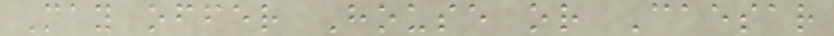May offer House or Caesar
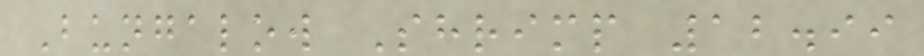Bungalow Shrimp 12.99
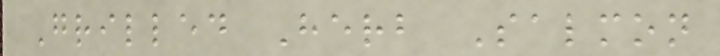Grilled Herb Salmon
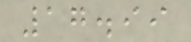17.99
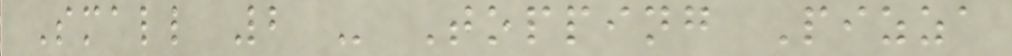Small 2 - Topping Pizza
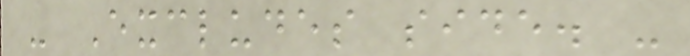- Excludes side. -
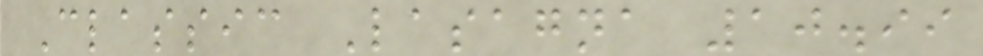Classic Lasagna 10.99
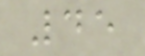45
